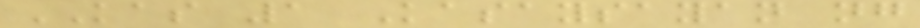KAS 1 Kasaysayan ng
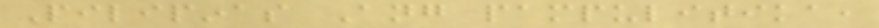Pilipinas Ang pampulitika,
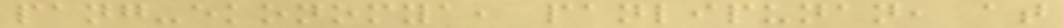pang-ekonomya, panlipunan, at
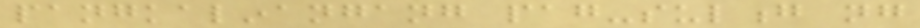pangkalinangang pag-sulong ng
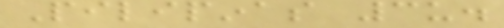Pilipinas 3u.
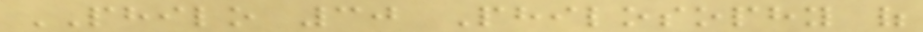PHILO 30 Philosophy of
